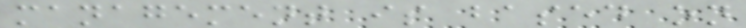management is based on
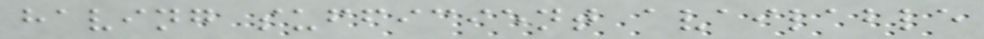having sufficient available
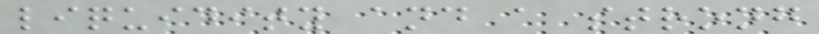liquidity and a strong
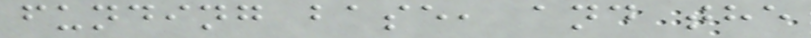funding base, and the
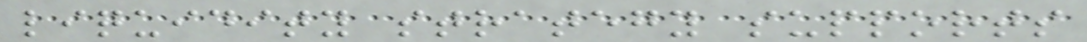liquidity strategy supports
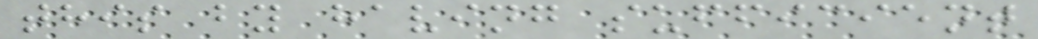this by having sufficient
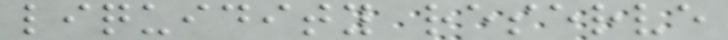liquidity reserve
